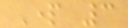Part 3
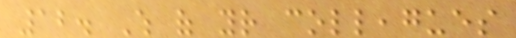12. Which of your colleagues
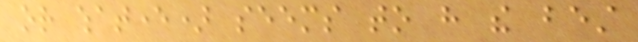or whatever) seems to have the best
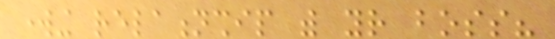working relationship with your boss?
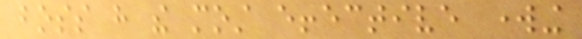boss have the most effective working
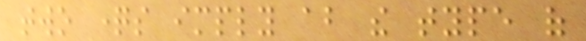two questions imply about the type of
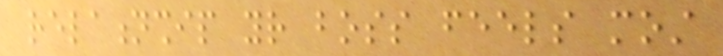relationship your boss feels most
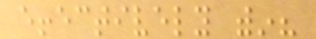effectively within?
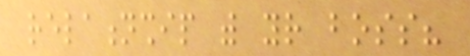relationship with your boss?
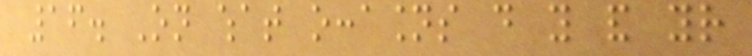16. On what occasions do you and your
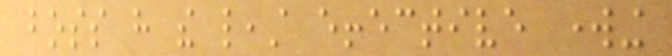boss have the least effective working
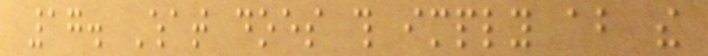17. What does this imply about the
